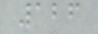126
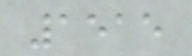1515
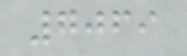7069
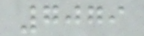7079
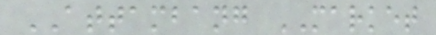ATTAMBANG MARKET
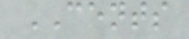CENTS
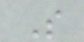S
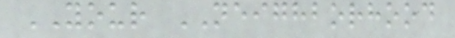YOUR NEIGHBORHOOD
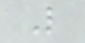L
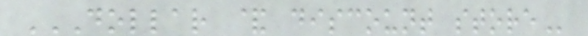DOLLAR & DISCOUNT STORE
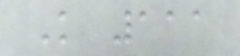K 111
